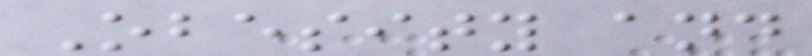Obesity and
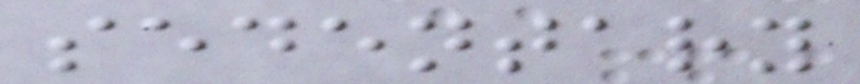sedentary
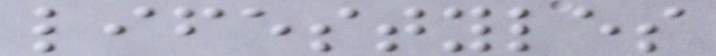lifestyles
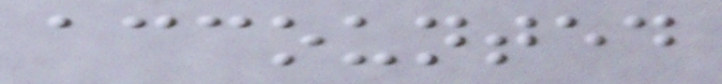accounted
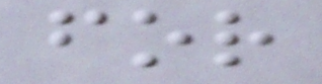for
